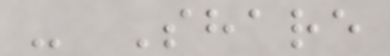- Share
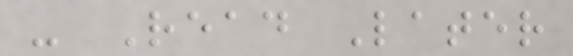- Read Later
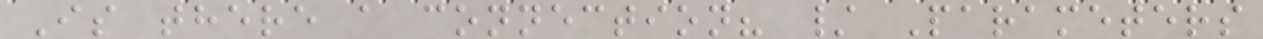Is there a connection? / Parameters
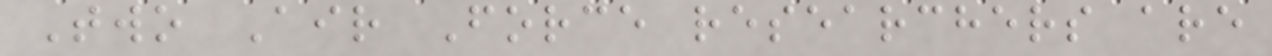Two Air Force researchers are
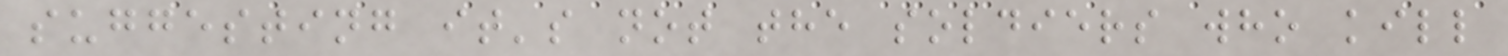suggesting it's not the soldiers who kill
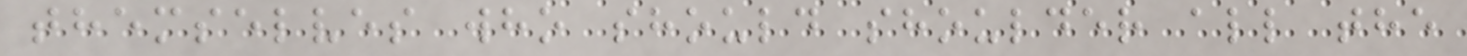themselves who should shoulder all the
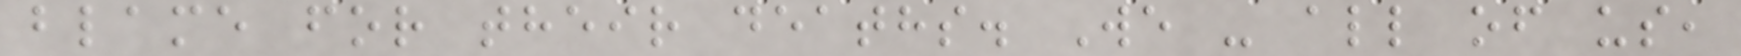blame for their deaths. We - all of us,
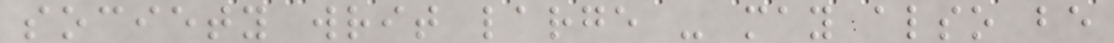society writ large - may also be
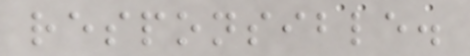responsible.
